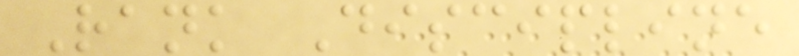Rank Discipline
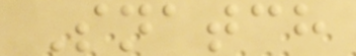Snatch
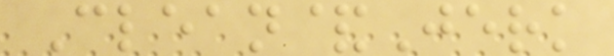Clean&Jerk
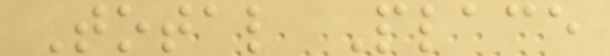Total Place
